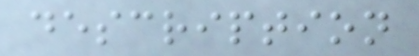description
